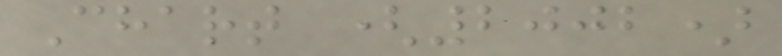Chart (2002)
